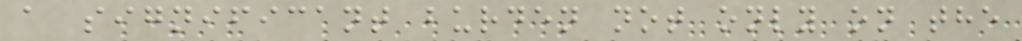a significant burden not only on the
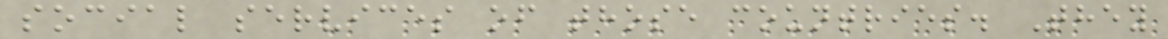social services of those countries. They
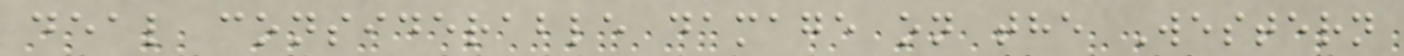deal considerable damage on the Western
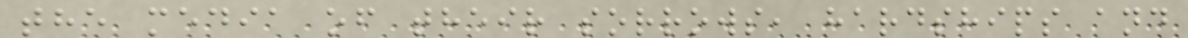the media of their sorrows, hardships and
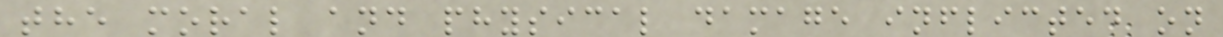the moral and physical damage inflicted on
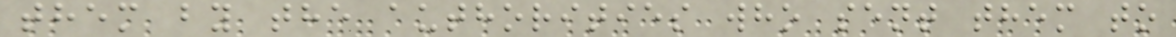them by the authorities who sent them to
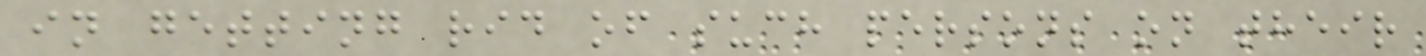in getting rid of such persons on their
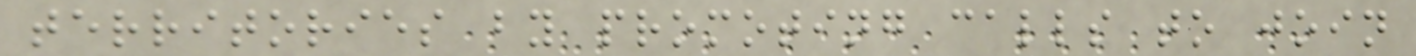territories by promoting calls to join
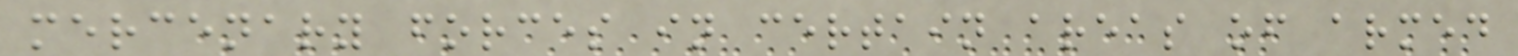mercenary forces in certain areas of armed
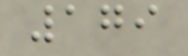179
